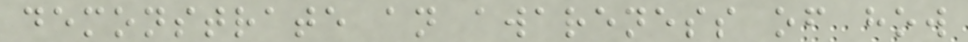demonstrate an awareness of how
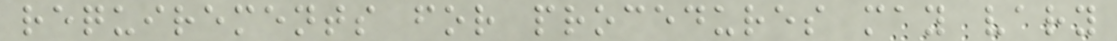requirements for procedures may vary
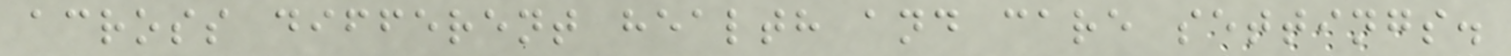across different health and care settings.
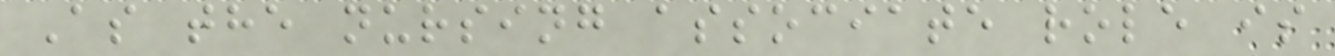As the nursing associate role is
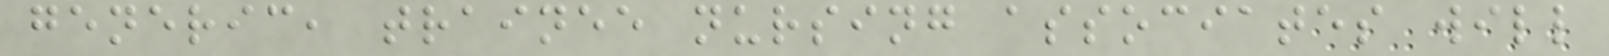generic, trainee nursing associates will
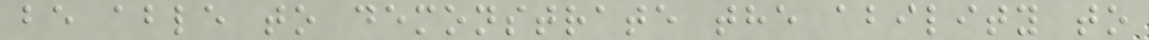be able to demonstrate the ability to
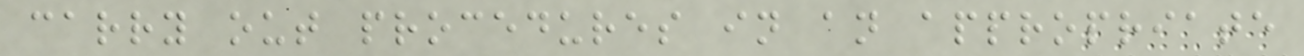carry out procedures in an appropriate
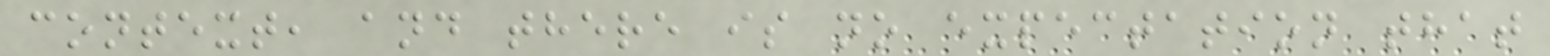context, and there is no expectation that
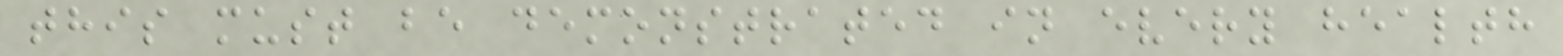this must be demonstrated in every health
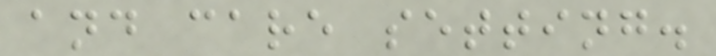and care setting.
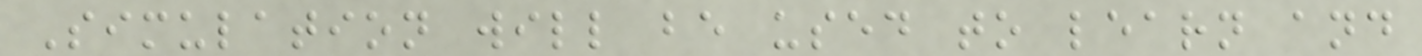Simulation will be used to learn and
